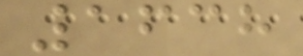1638
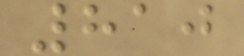810
